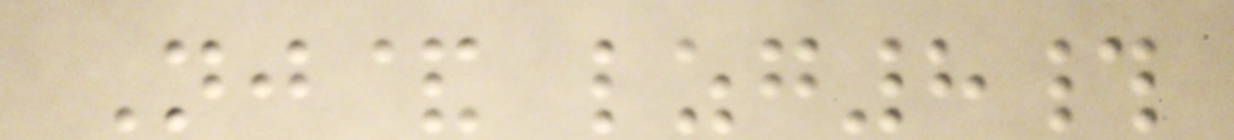Nj& lzg8#
